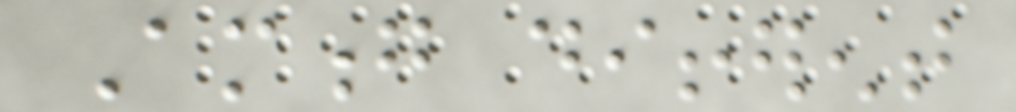Among different
